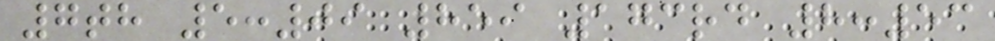7th 5:09 859 173rd 8:53
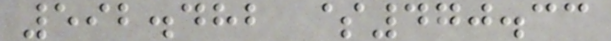592.482 $470.33
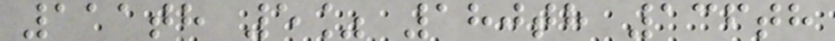111th 5% 180th 136th
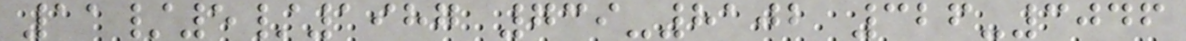11/5/1987 739-8102 326-3046
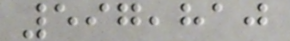597,810
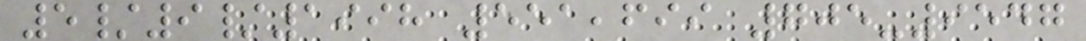5/9/1998 551,699 705-9547
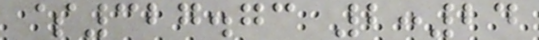$327.73 2:24
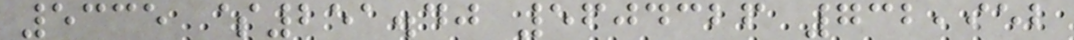5335 $251.40 5604326 732,952
